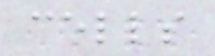cells
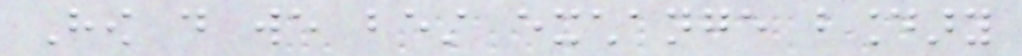How do we best exchange boundary
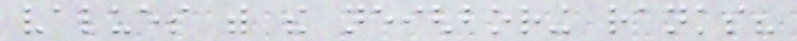values with the neighboring ranks?
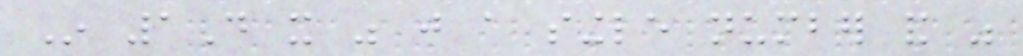In 1D it was just a single number and was
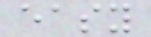easy
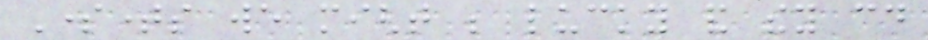Sometimes we might be lucky and they could
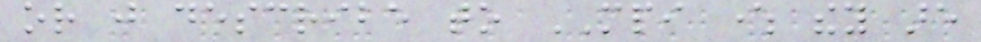or just describe to MPI where they are
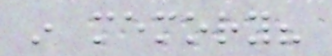in memory?
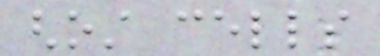ghost cells
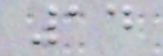14
